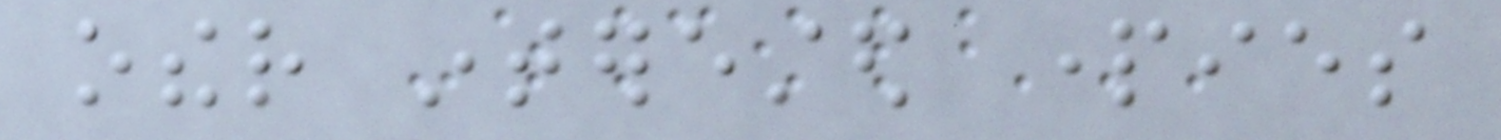other interested parties
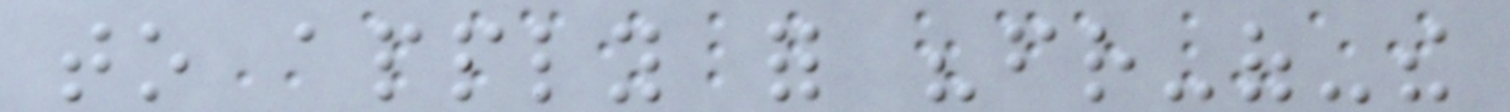to apply for "friend-of-the
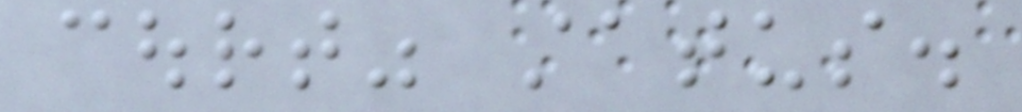court" status.
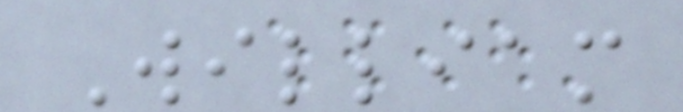William
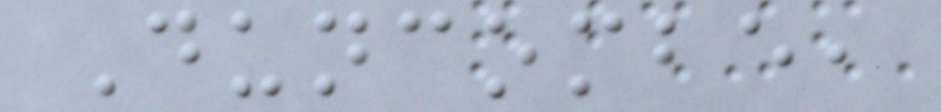Duncombe,
